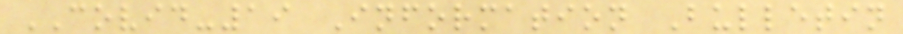COVID-19 Information Bulletin
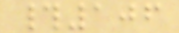#106
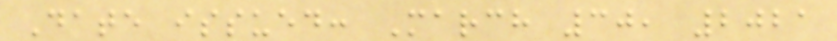Date issued: March 30, 2021
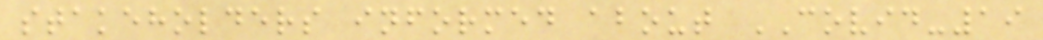stakeholders informed about COVID-19
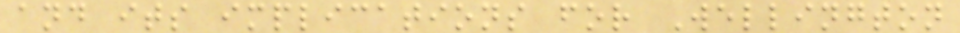and its implications for Wellington
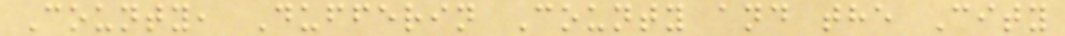County, Dufferin County and the City
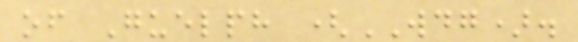of Guelph (WDG).
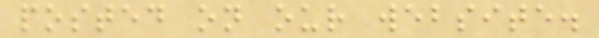posted on our website.
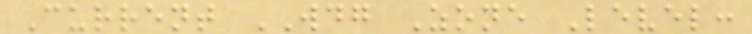Current WDG Zone Level:
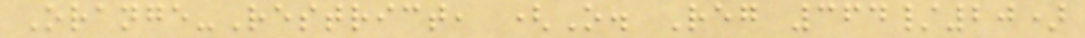Orange-Restrict, (O. Reg 364/20)
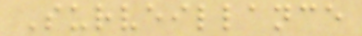Surveillance
